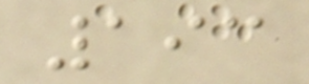193
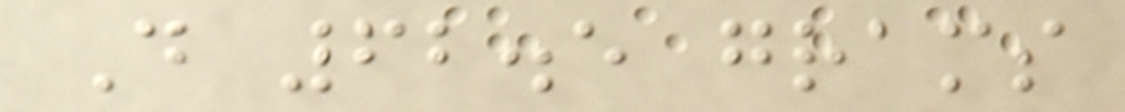D 62.5 grams
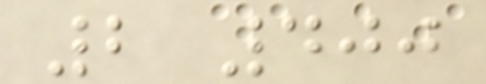2 400
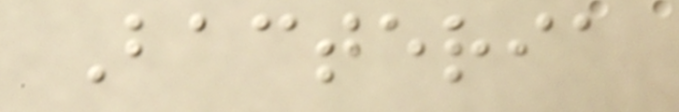Bacteria
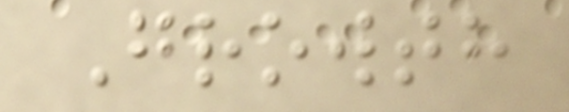Growth
